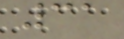31
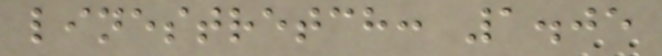linestretch: 1.05
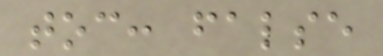toc: false
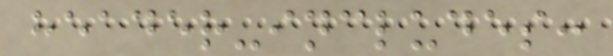header-includes:
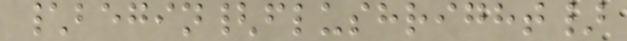\begin{flushright}
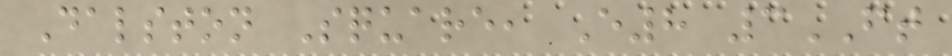Dalston Square, E8 3FT
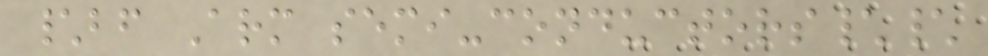\bf Arm semi-conductors\\
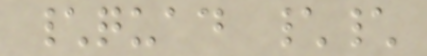\quad \\
